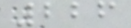226
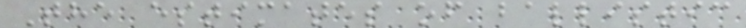The estimates of ballistic
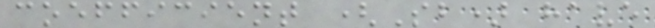coefficient (Sb) have
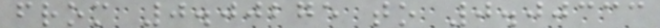from 0.00275 to 0.00333
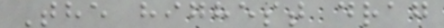The highest drag
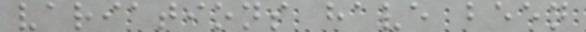variations have been
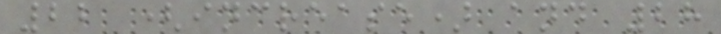22 (increase) and 28
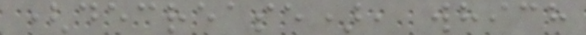(decrease), which
